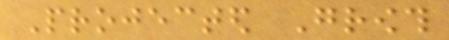Projected Growth
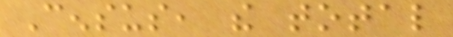Census, the total
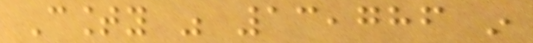County was 13,786 in
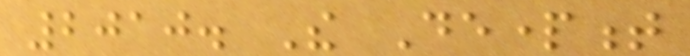2010. The Department
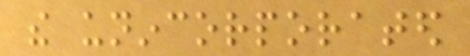the unincorporated
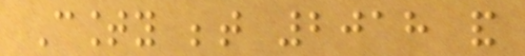County between 2018 and
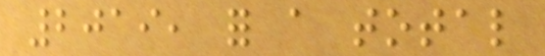2019, for a total
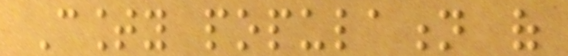County population of
